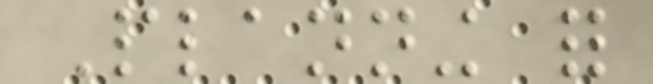Planning for
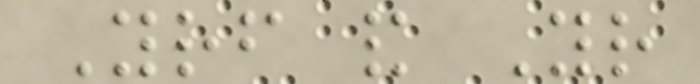Yourself and Your
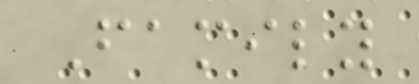Family
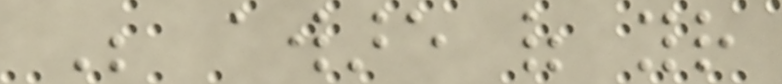Be aware of your
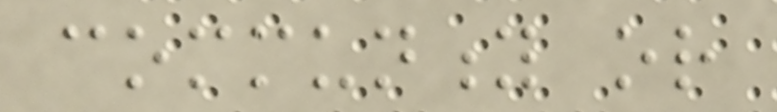community or
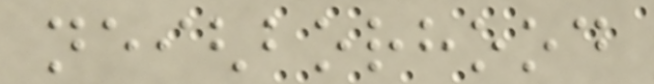neighborhood
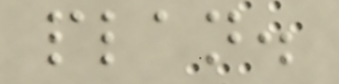plan.
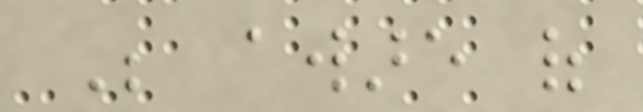Be aware of
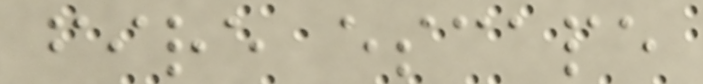fire escape
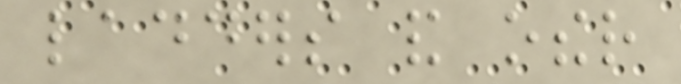ladders and other
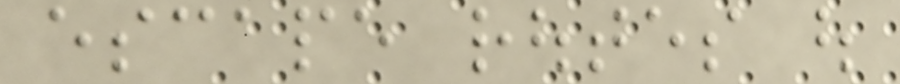escape routes out
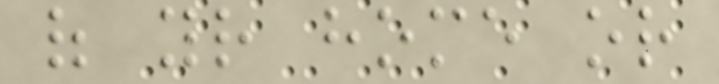of your home or
